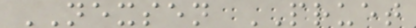NEXSEN PRUET
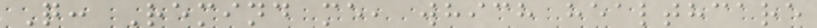Q: Remind me, which healthcare
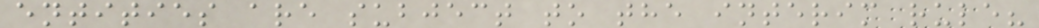entities are subject to the interim rule?
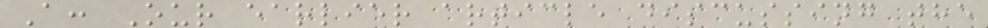A: Our earlier article discussing the
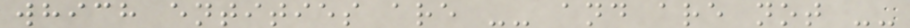which entities are -- and are not --
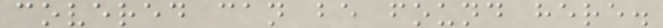covered can be found here.
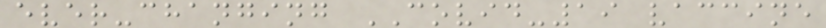ever-changing COVID-19 vaccine
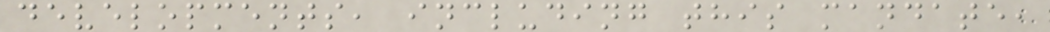developments, including this mandate,
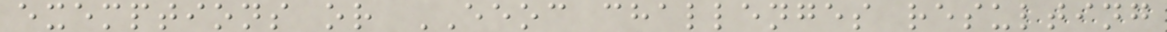exemptions or EEOC challenges resulting
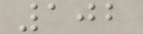102
